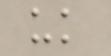uk
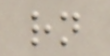rn
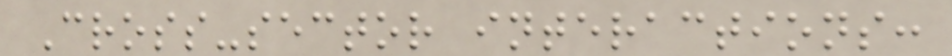Cross-sector interactions:
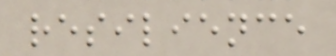resilience
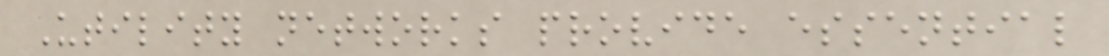Utility networks provide essential
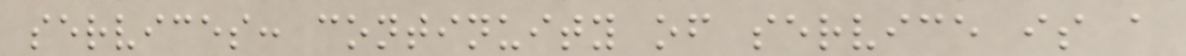services: continuity of service is a
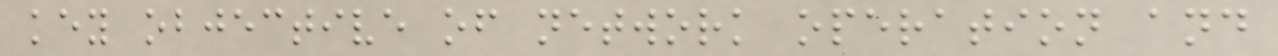key objective of network operation and
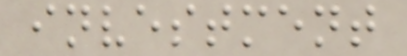investment
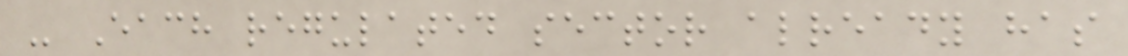- Each regulated sector already has
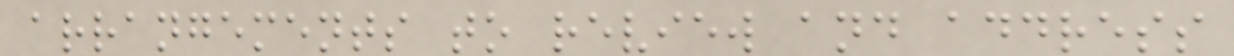arrangements to review and address
